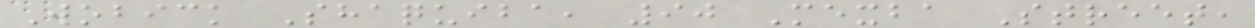Wobick Shaquiba, 90 Mexba Street,
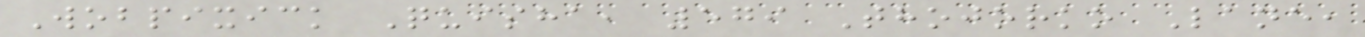Wobpixick Quisha, 579 Thojorko Lane,
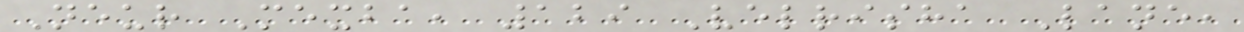Neur Mexba, 129 Velrisha Lane,
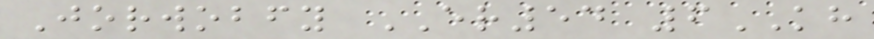Jorwobfy ER54 6KH
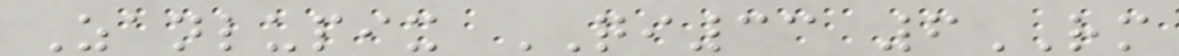Zanlupix QI33 6RM
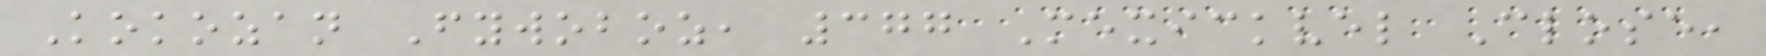Kokozan Fywoboz, 377 Mexickvel Close,
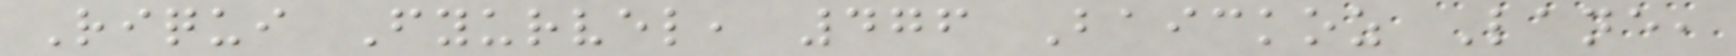Riqui Fyurvel, 476 Baickoz Lane,
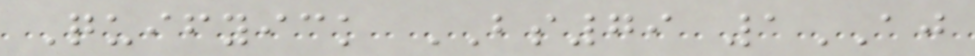Quifyick BS79 1AJ
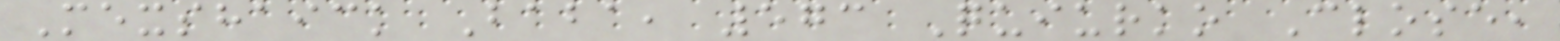Mexshaick Baba, 573 Quiurko Close,
